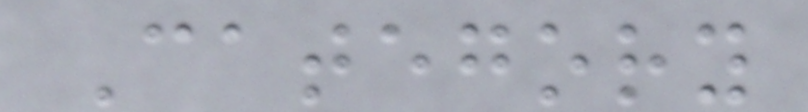Category
